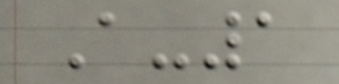A-1
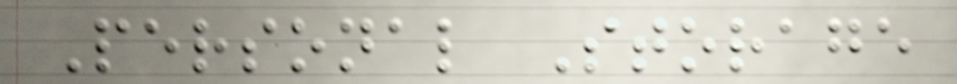Personal Storage
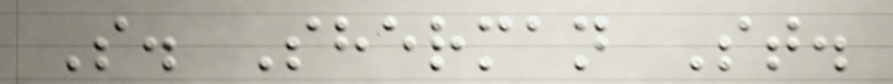S. Sherman St.
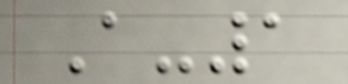A-1
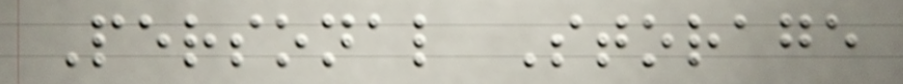Personal Storage
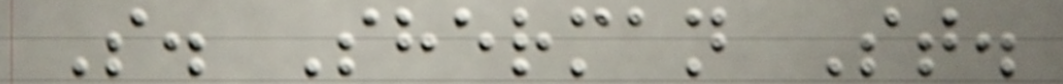S. Sherman St.
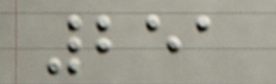251
